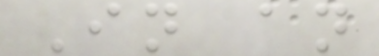In an
